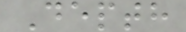Depth
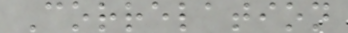Correlation
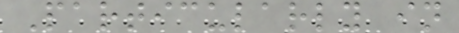Particularly in
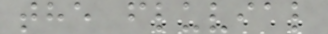the fluvial
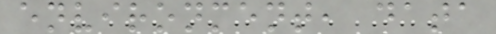environment, data
